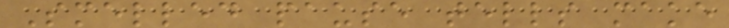Smelled pause tells make
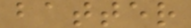batter
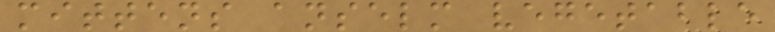mittens anselm vegetable
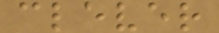clever
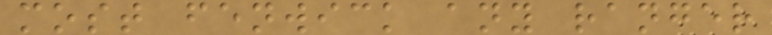most fenwick any ranger
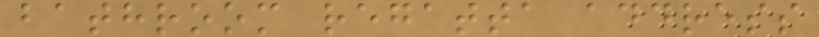bathroom regatta address
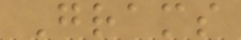Grams
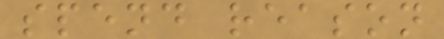spend reason
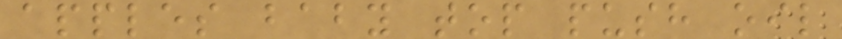apples baby top push oil
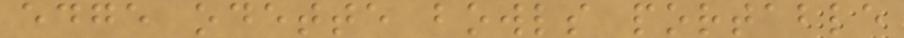edge odette bowls portable
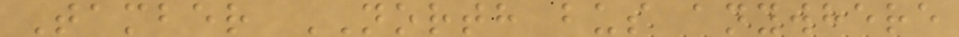Tamber NORTH bus anywhere
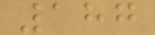187
